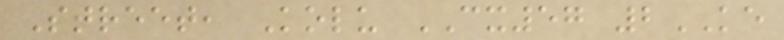Street, Kolu CX57 2KE
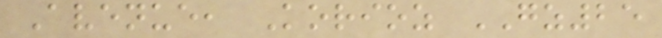Avenue, Korioz GZ25
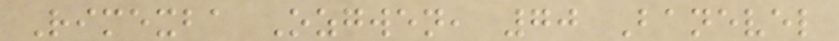Rimexba Ozgwen, 70 Banevel
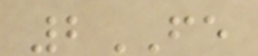2FE
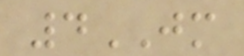4JM
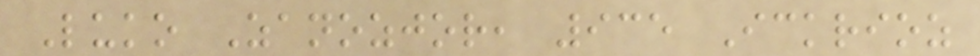Luko Zanozjor, 935 Ickrioz
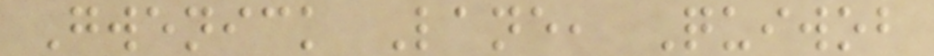Gwenick Lane, Quiwob
